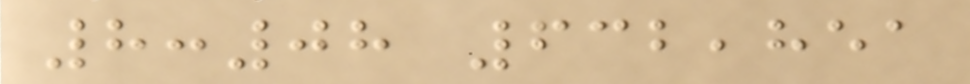8:08 632,851
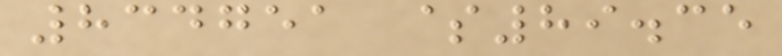834751 $89.35
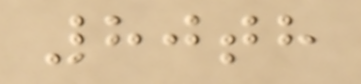80th
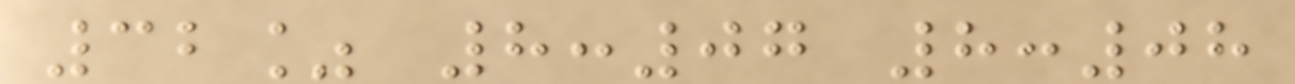32% 8:07 8:08
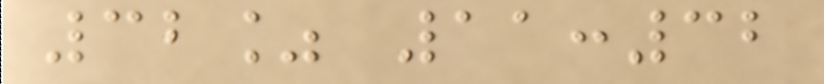32% 11:32
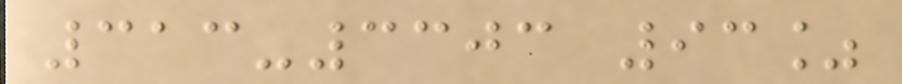313-3303 93%
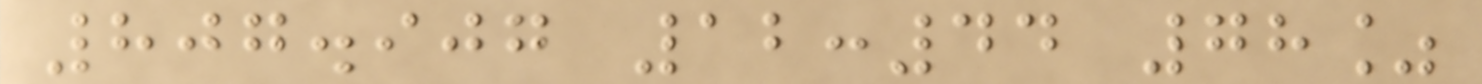807.907 12:44 78%
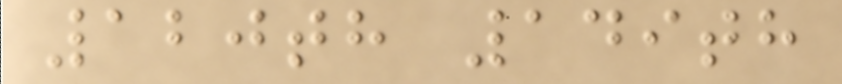120th 149th
